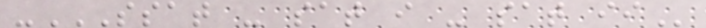-SSAT - SAT I - SAT II
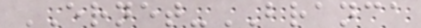ERNET-BRANCA
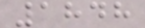1848
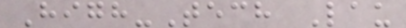High-Tech Lau
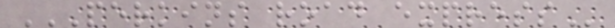PERKINS ROAD EXPRESS
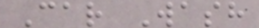Car Wash
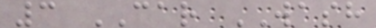3 CAR WASH
